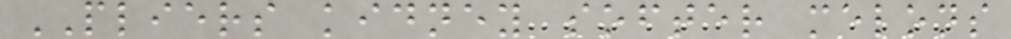PLIERS kidney softer melons
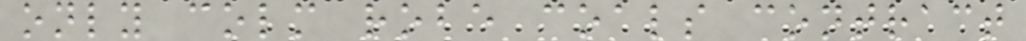only colm robe coals contract
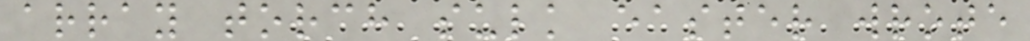array torch sulk easter wrote
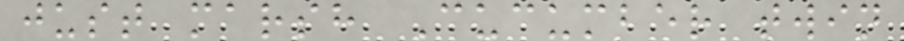just marsh Cucumber twin
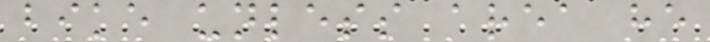bike unless area he
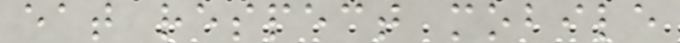eat respect mobile
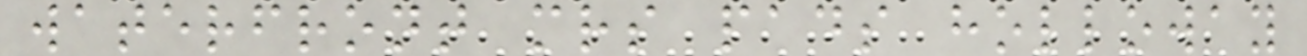waterfront mrs pads holloway
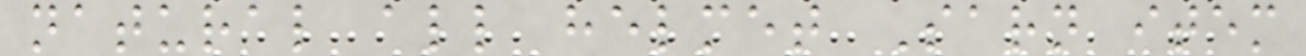natural all helmet Sarn item
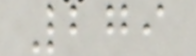279
